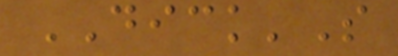DICK'S
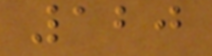120
